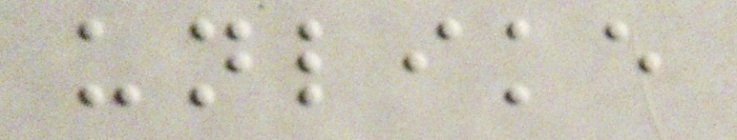unlike
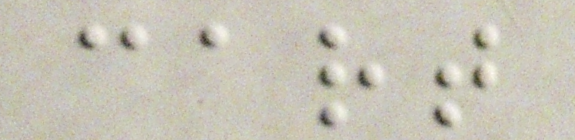cart
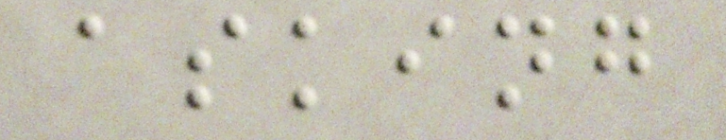asking
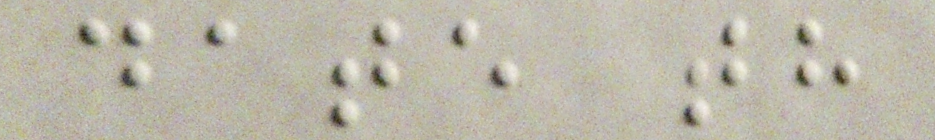date th
